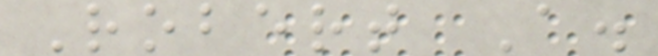Robert A.
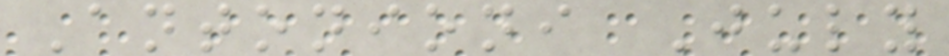Antonioni July
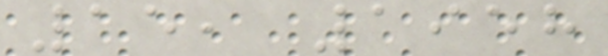15, 1958
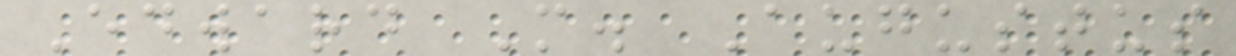Edward M. Augustus
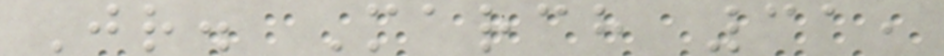Jr. March 31,
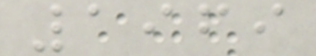1969
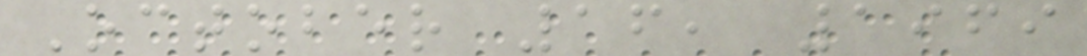October 16, 1969
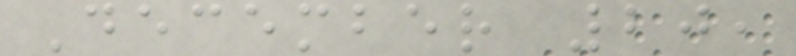December 20,
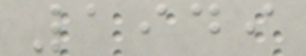1949
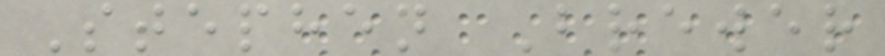Stephen Brewer
